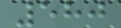580
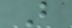B
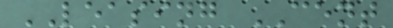LEASING CENT
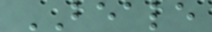BEALE
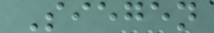Siegen
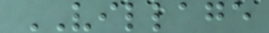VILLAGE
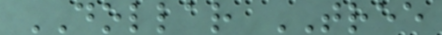DOLLAR TREE
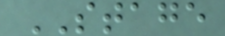STAGE
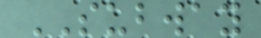SUBWAY
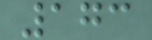173
